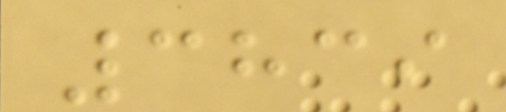3839
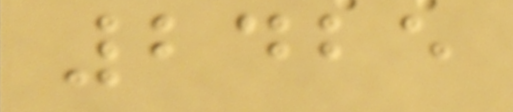2425
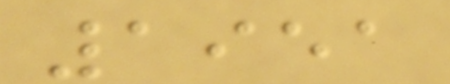1951
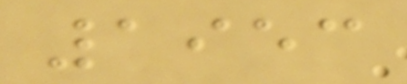1953
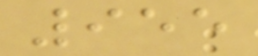955
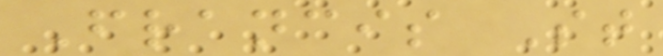Francis St
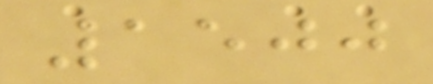1500
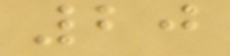20
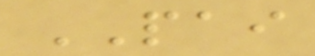PAI
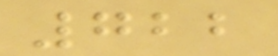722
